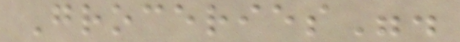Groceries".
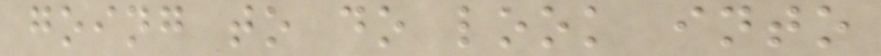going to do look into
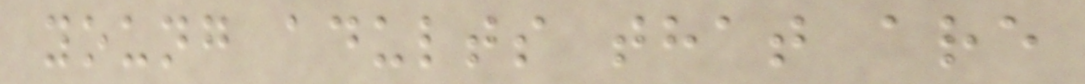young adults that are
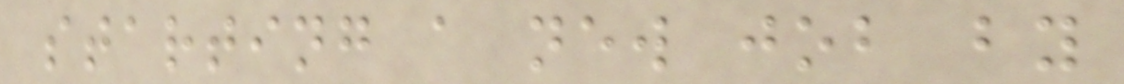starting a new job by
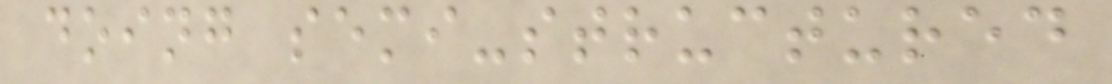doing semi-structured
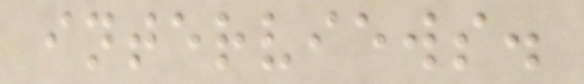interviews.
